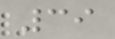39
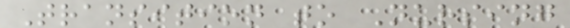Transition to Nursing
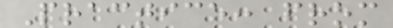Practice: from
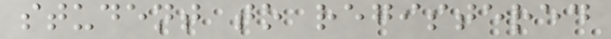student to registered
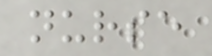nurse
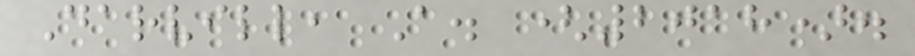Darvill, A. (2018).
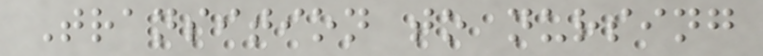Transition to nursing
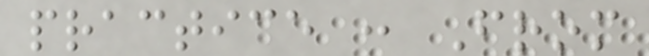practice : From
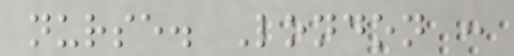nurse. London :
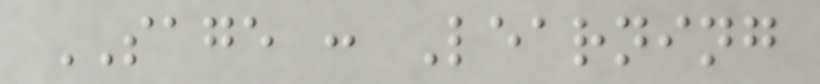SAGE : Learning
